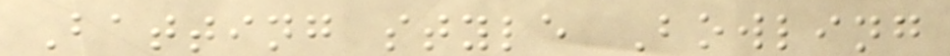Batting style Bowling
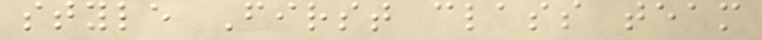style First class team
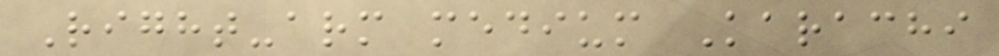Right-arm medium Karachi
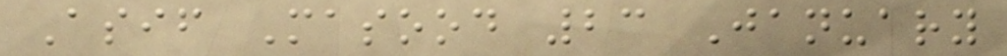Asif Masood 23 January
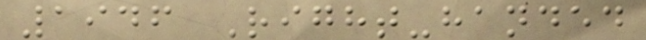1946 Right-handed
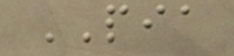PIA
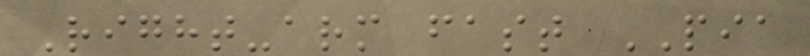Right-arm fast PIA
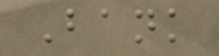Bank
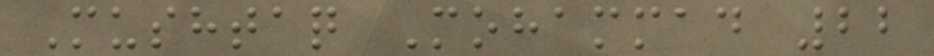Mushtaq Mohammad 22
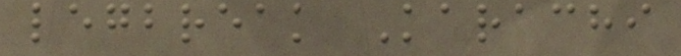legbreak Karachi
